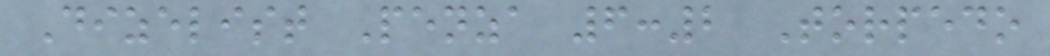Dizelist Penza 6:2 Torpedo
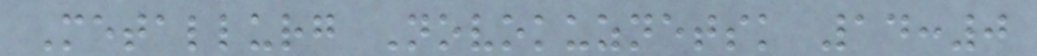Metallurg Novokuznetsk 14:0
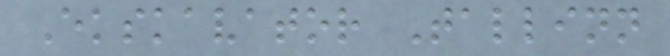Ekskavator Tallinn
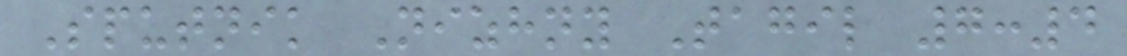Sputnik Nizhny Tagil 7:4
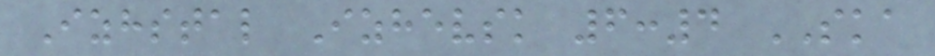Izhstal Izhevsk 6:4 SKA
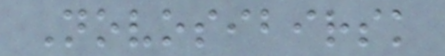Novosibirsk
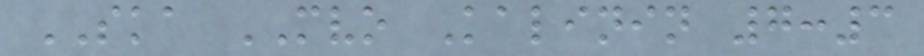SKA MVO Kalinin 7:3
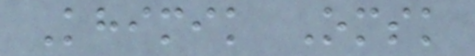Khimik Omsk
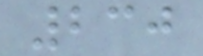230
